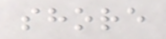shore
